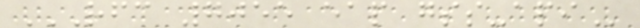RFC 7055 EAP GSS-API
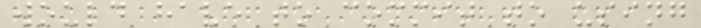would have to commit to using
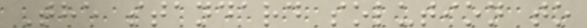The standard solution to
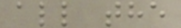all the
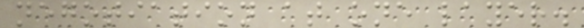negotiation at one layer.
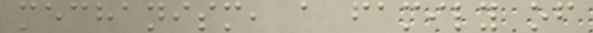mechanism, a family of
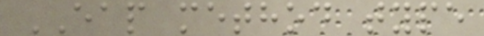EAP method type
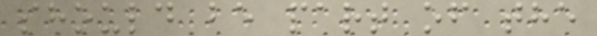should be part of the
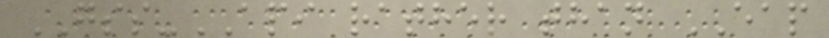GSS-API rather than EAP
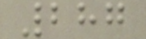287
